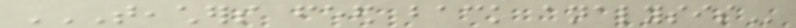TEACHERS FEED BACK ANALYSIS
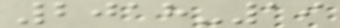2018-19
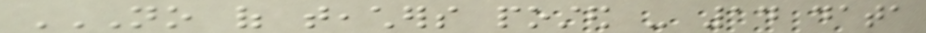NO OF TEACHERS POSTED - 14 DATA
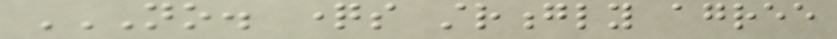NO. QUESTIONS STRONGLY AGREE
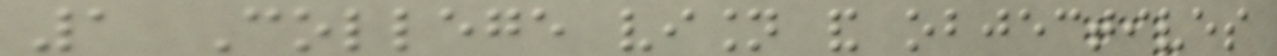1 College vision and objectives
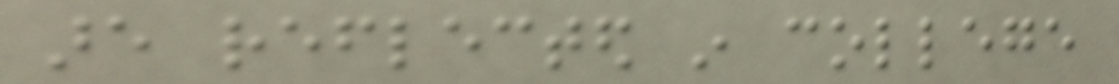are reflected in college
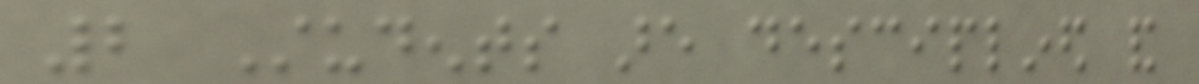2 Students are desciplined and
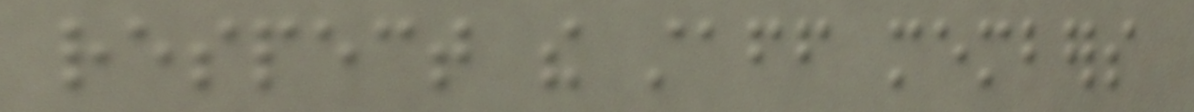respect the staff members
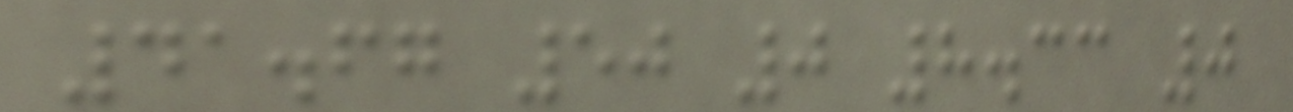41.67 50 0 8.33 0
